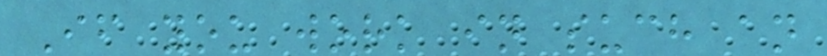If you work in such an
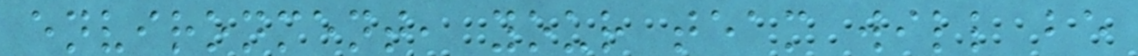environment, your team will be
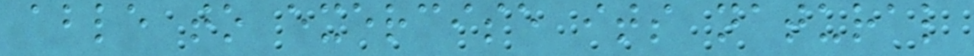able to exercise its natural
